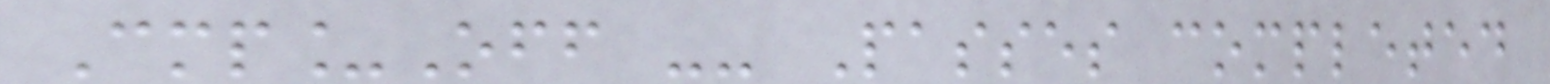Cmp_Off -- Passes completed
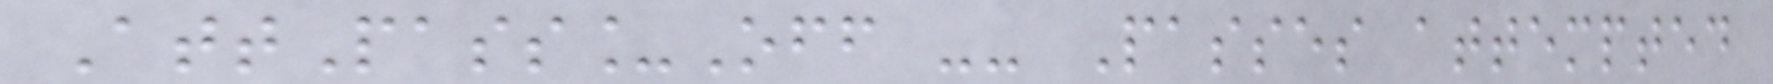AttPass_Off -- Passes attempted
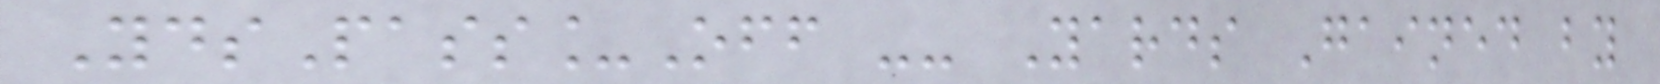YdsPass_Off -- Yards Gained by
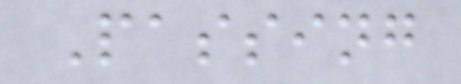Passing
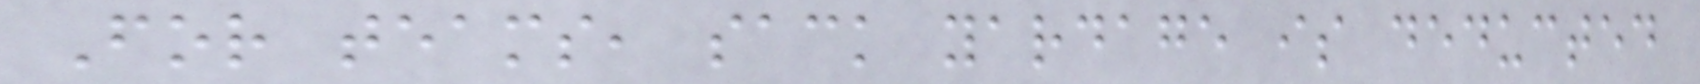For teams, sack yardage is deducted
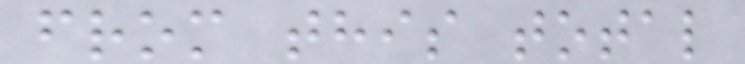from this total
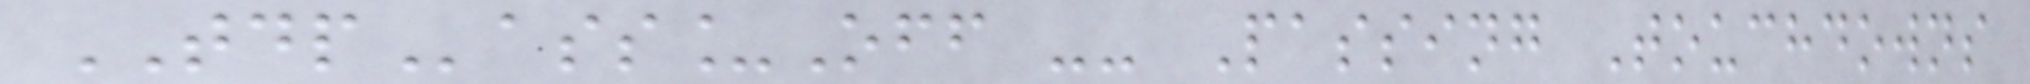TDPass_Off -- Passing Touchdowns
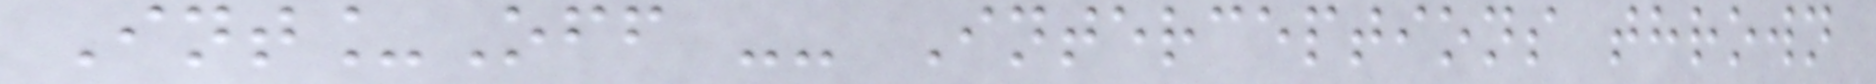Int_Off -- Interceptions thrown
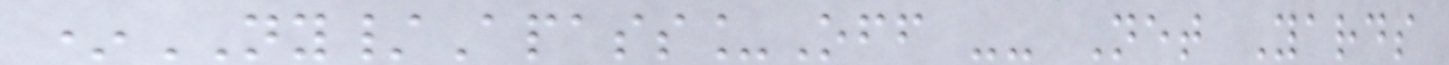*NY/Apass_Off -- Net Yards
